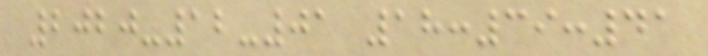2020-12-01 18:39:41
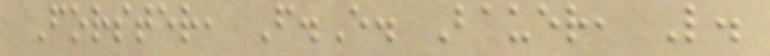Forster, F.E. Bauer, L.
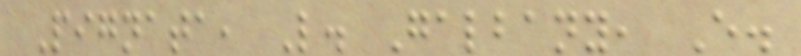Pignata, L. Galbany, E.
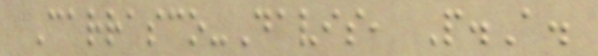Carrasco-Davis, P.A.
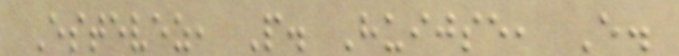Estevez, P. Huijse, E.
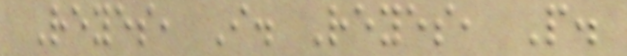Reyes, I. Reyes, P.
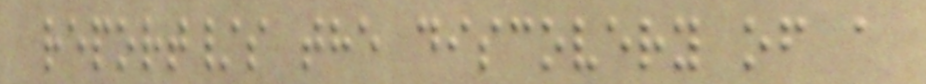report/s the discovery of a
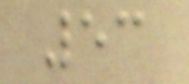53
